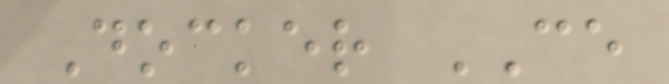Docker CE
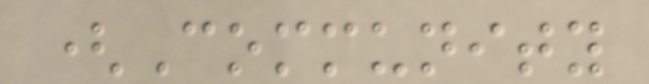(Community
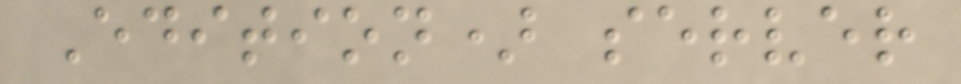Edition) server
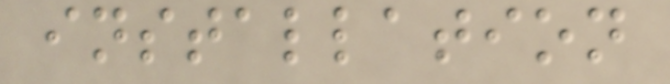installation
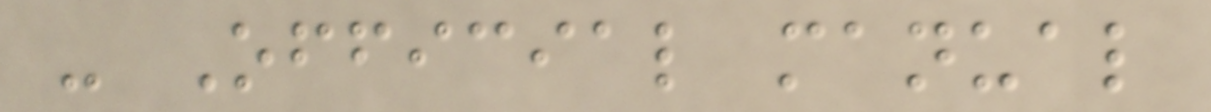- Official manual
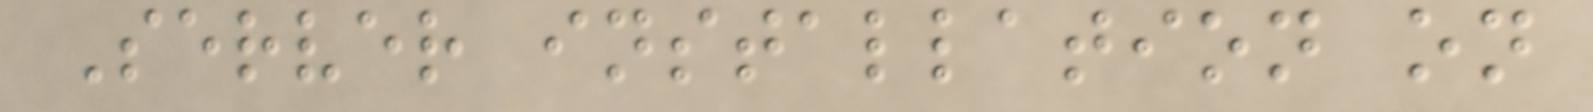Server installation on
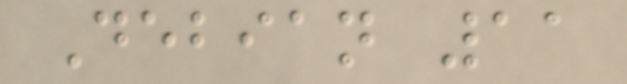Debian 11
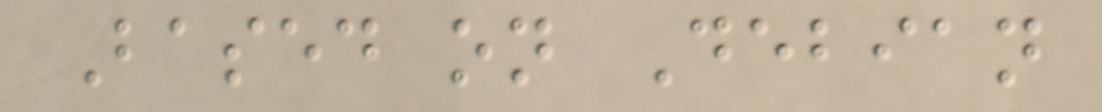Based on Debian
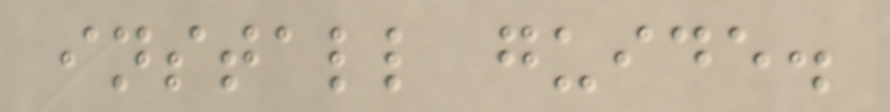install guide.
